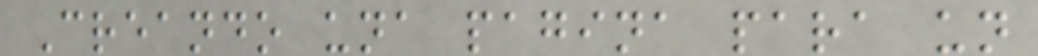Creando una pagina para un
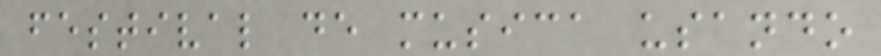festival de musica usando
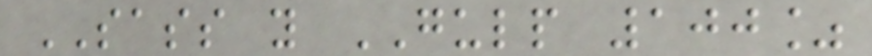SASS y GULP 100%
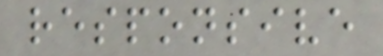responsive
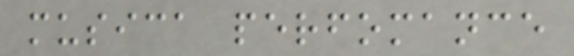musica perfomance
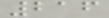216
